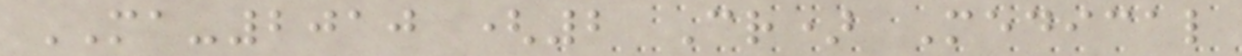MA-2010 (2 Cr) Medical
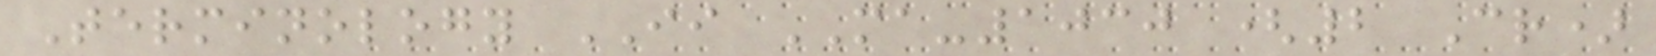Terminology II MA-1030 (2 Cr)
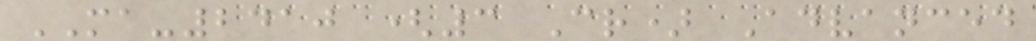MA-2410 (3 Cr) Advanced
